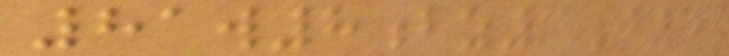81w8bz3j4
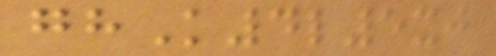ghK4l5xj
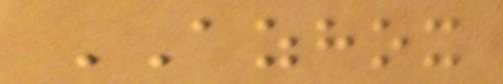AZHOX
